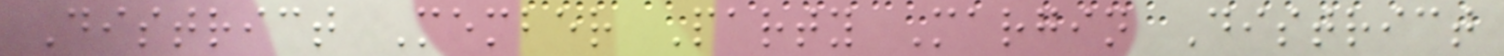District Member Party Margin District
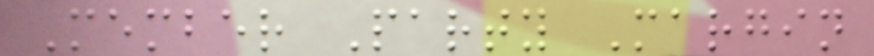Member Party Margin
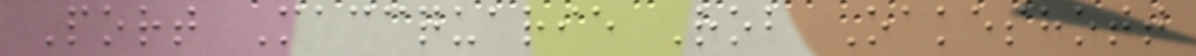Port Maccquarie Rob Oakeshott
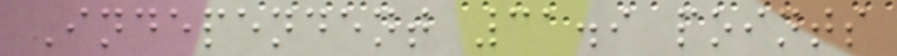Independent 31.9 points
